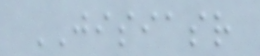JISIASR
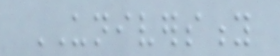UNIVERSITY
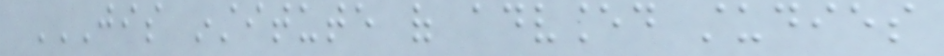JIS INSTITUTE OF ADVANCED STUDIES
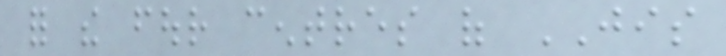for the four centres of JIS
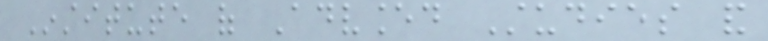Institute of Advanced Studies and
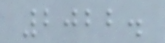2022.
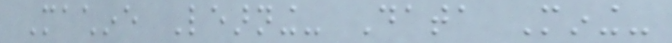Machine Learning- Data Mining-
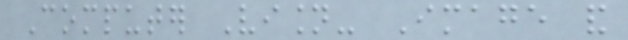Computer Vision- Image and
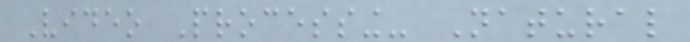Video Processing- Natural
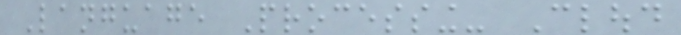Language Processing- Cloud
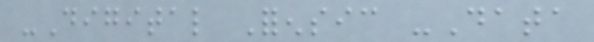-Digital Forensic -Data
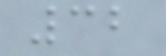32
